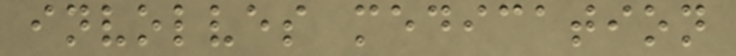involves medication
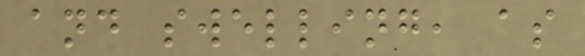and swelling, as
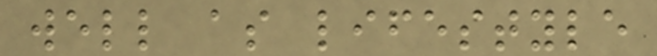well as lifestyle
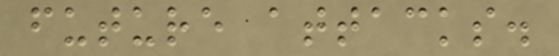future attacks.
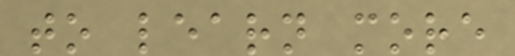to learn more
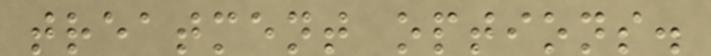treatment options.
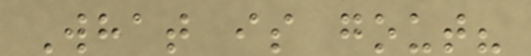What is gout?
